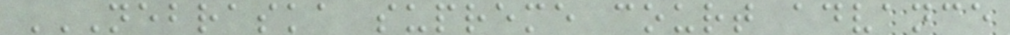NEBRASKA SUPREME COURT ADVANCE
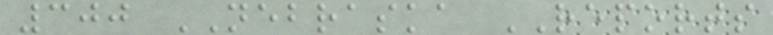300 NEBRASKA REPORTS
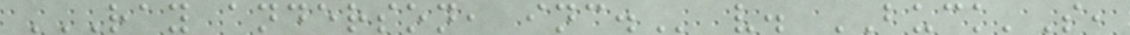RAY ANDERSON, INC. v. BUCK'S,
